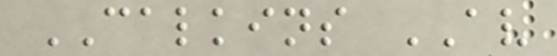CALKINS AV
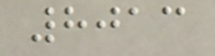8013
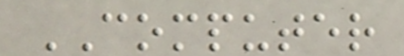COMPUTER
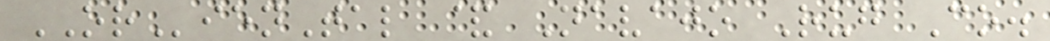ORienTal & Navajo Rug Co.
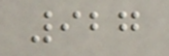927
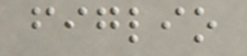figlio
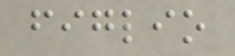figlio
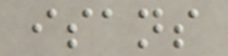isans
